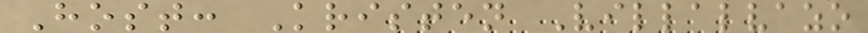Host: Kristen Villalvazo
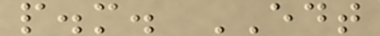p.m. EDT
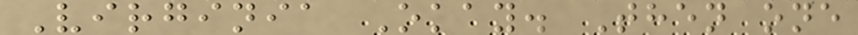Virginia Okay. Then one
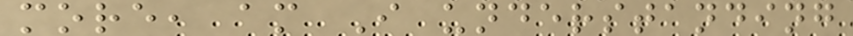more, am I understanding
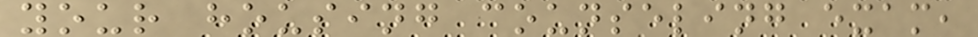your housing counseling exam,
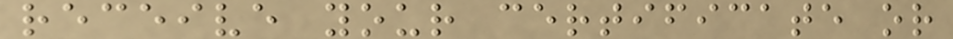receive your certificate or
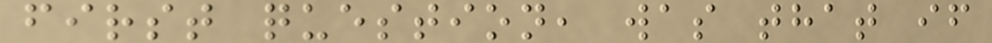first question, was that if
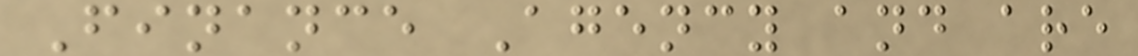Finance Agency and are
